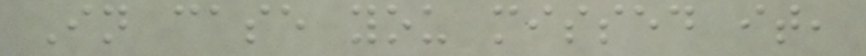In case you missed it,
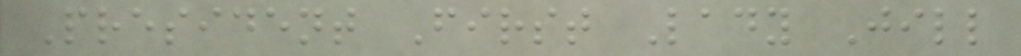President First Lady Jill
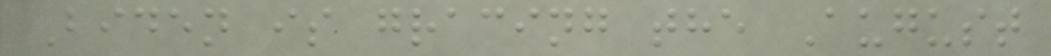Biden is gracing the August
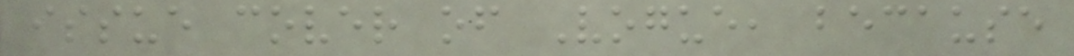issue cover of Vogue, because
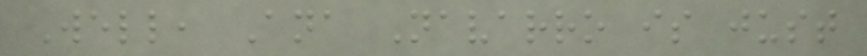Well, Ana Navarro is just
